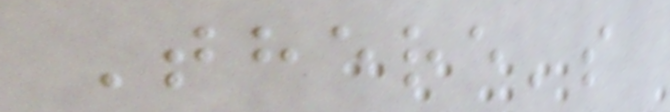There's
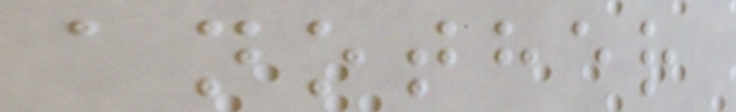another
